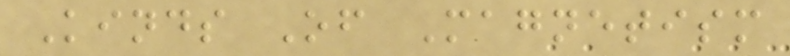Kinds Of Magnetism
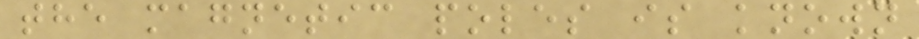the magnetic poles is known
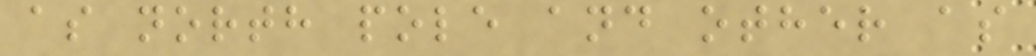as north pole and other as
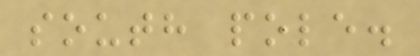south pole.
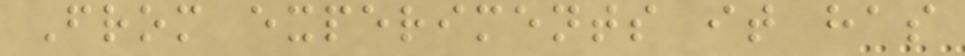From experiments it has
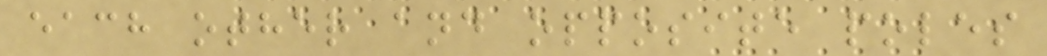each other and opposite poles
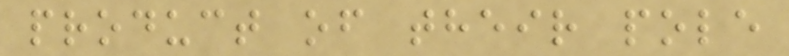product of their pole
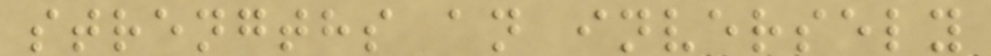strengths an inversely
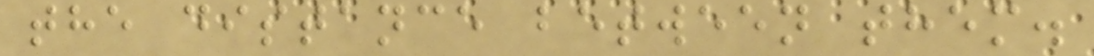the distance between them.
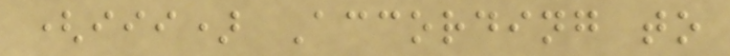(iii) According to
